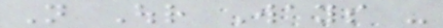Not Our Ways -
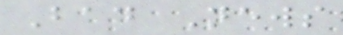Bad News
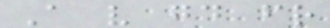A very good friend
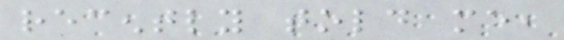recently told me,
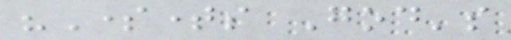"Sometimes God's
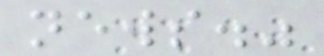news."
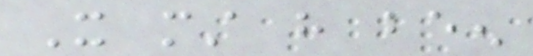It must have been
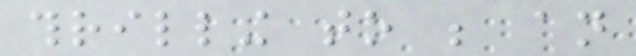thrilling to be an
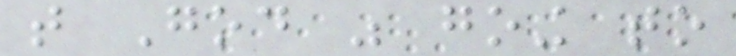that God was going to
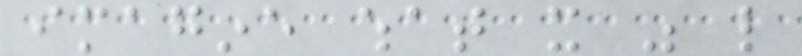imagine what it was like
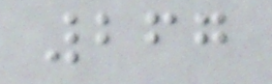267
